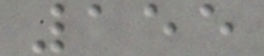155
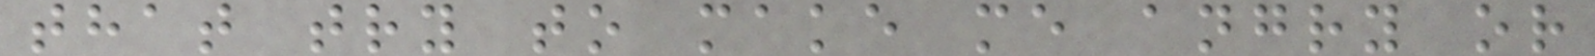that try to make me angry or
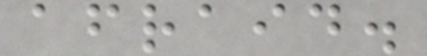afraid.
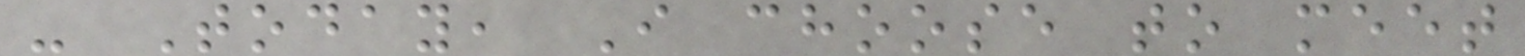- Today, I choose to meet
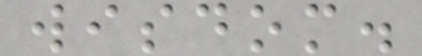wisdom.
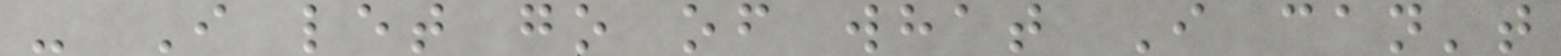- I let go of what I can't
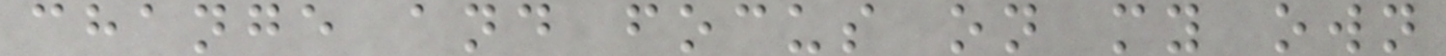change and focus on my own
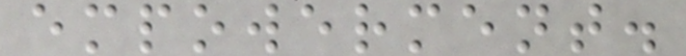empowerment.
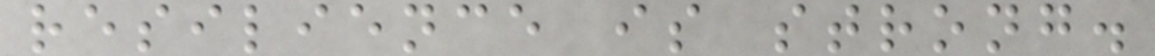resilience is strong.
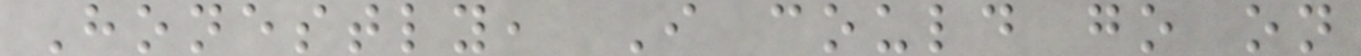Honestly, I could go on
